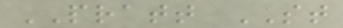PRATT ST
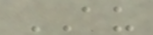AU
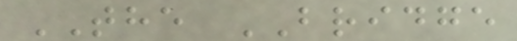THE BRIDGE
